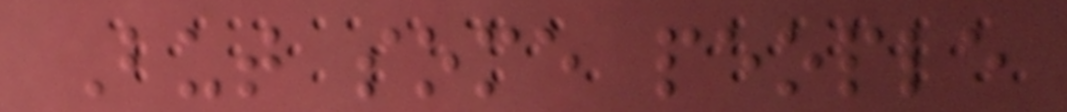But some people
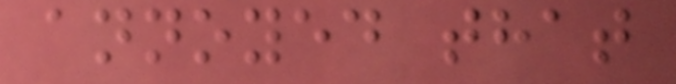annoyed that
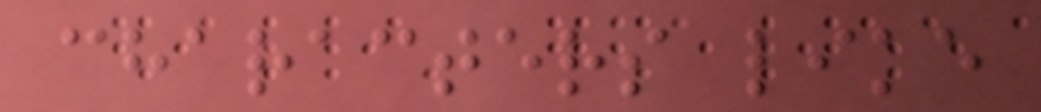characters like
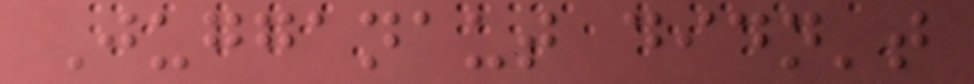Jugganaut didn't
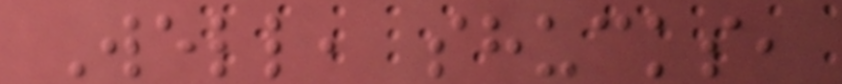Well, shucks,
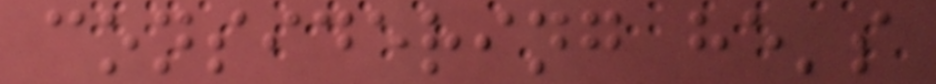considering he's
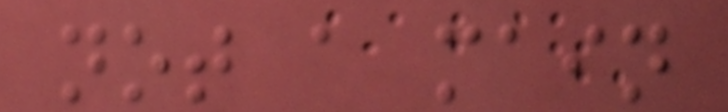not a main
